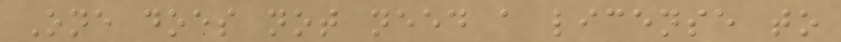One does not need a license to
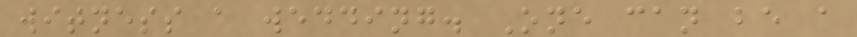witness a wedding. One can be a
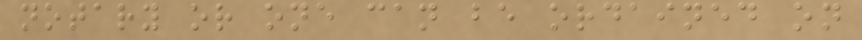notary or one can be ordained on
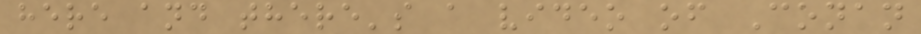here and there's a video of Conan
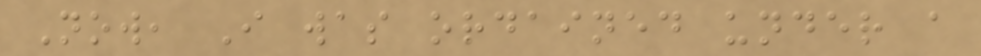Now, I was ordained under a
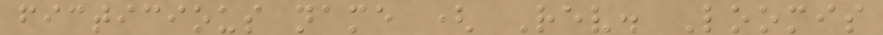ficticious name ( Rev. Loomis
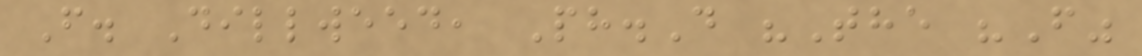F. Dillweed, Ph.D "The "F"
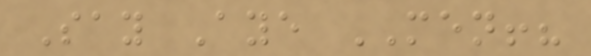Say Aye MEN!?
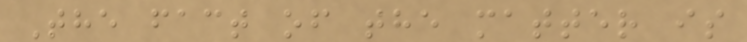The fact of the matter is
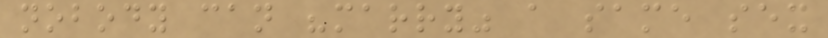nobody can "marry" a same sex
